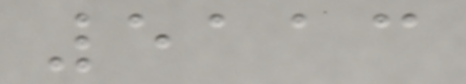5113
